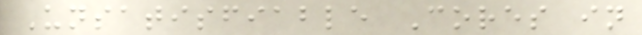Unsatisfiable Cores in
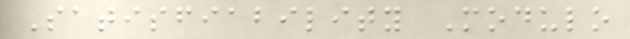Satisfiability Modulo
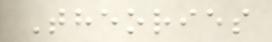Theories
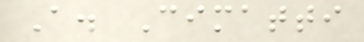A. Cimatti
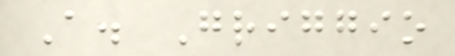A. Griggio
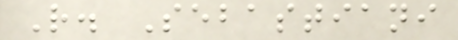R. Sebastiani
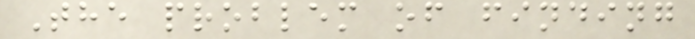The problem of finding
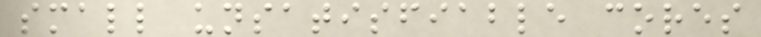small unsatisfiable cores
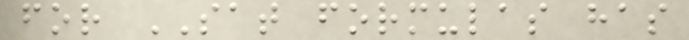for SAT formulas has
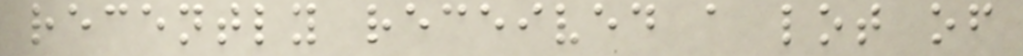recently received a lot of
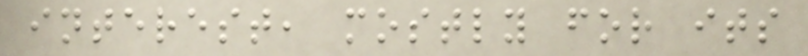interest, mostly for its
